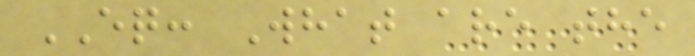EQ: What are the
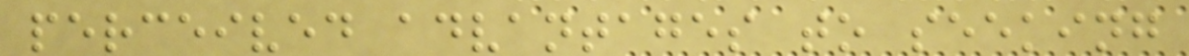perceived advantages to seeking
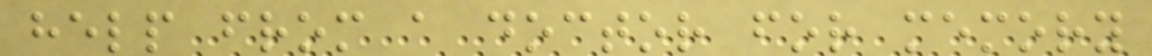help from a doctor for memory
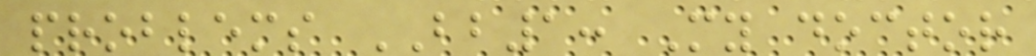problems BB1: My doctor
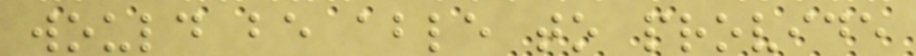would be able to provide
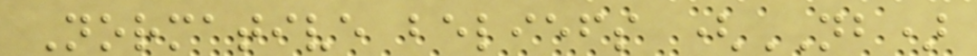Normative beliefs (NB)
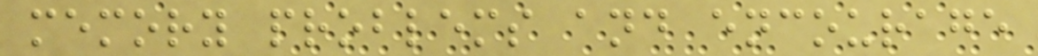memory problems and encourage
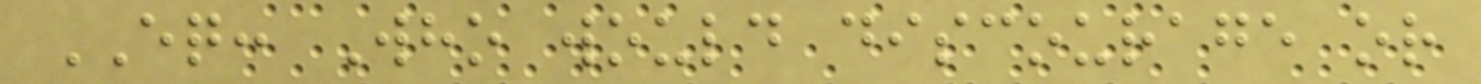EQ: Who would discourage or
